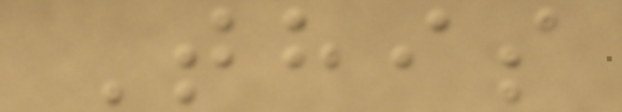This
